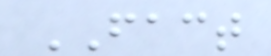FACT
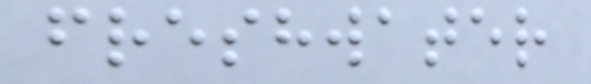freshwater
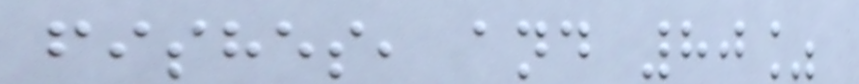fishes, and 80%
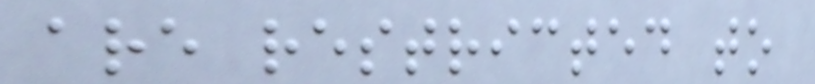are restricted to
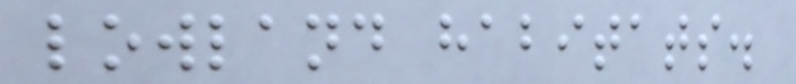lowland habitats.
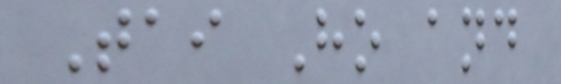Tai Ho and
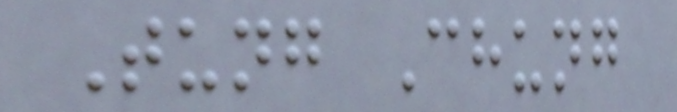Tung Chung
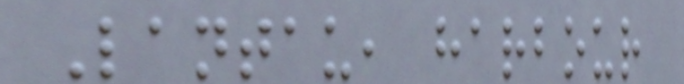Lantau, harbour
